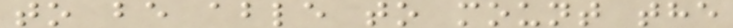to be able to mount the
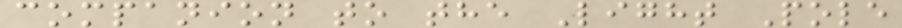companion to the Light Pole
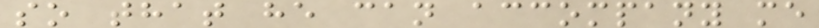so that he can accompany me
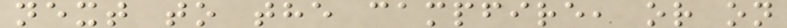next to the campfire, or on
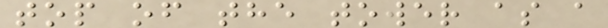top of the tower as a
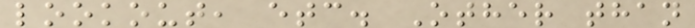lookout, etc. Other than
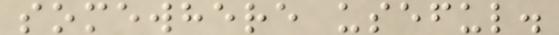somewhere useful.
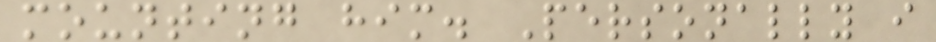mounting him. Personally i
